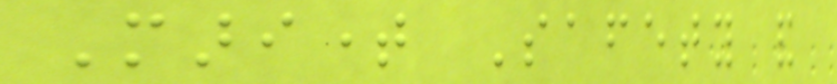Maritime Safety and
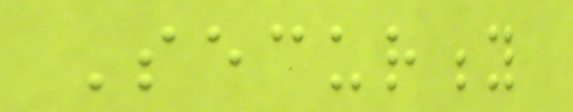Security
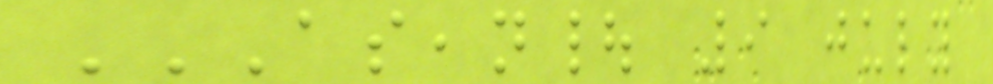ASEAN| 9 JULY
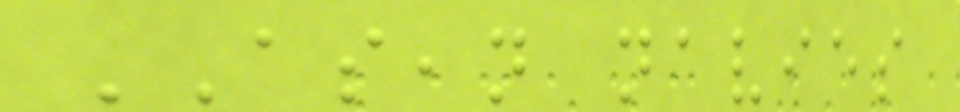ASEAN navies
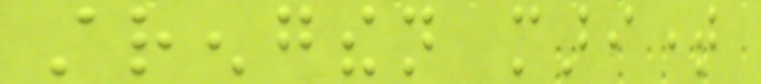strengthen maritime
